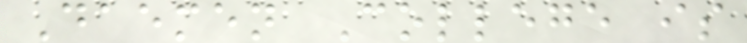Daemen College is
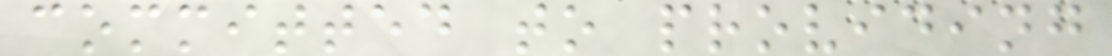committed to providing
